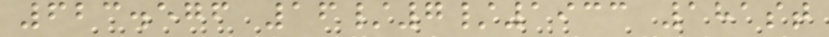623.576 16/7/1933 181st
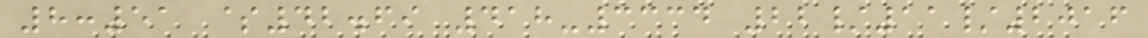8:51 $42.69 418-3334 22/11/2016
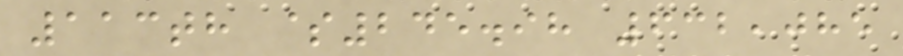113th $245.98 632,085
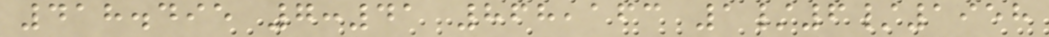418.495 7:41 868,163 1/6/1958
